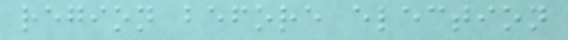region before election
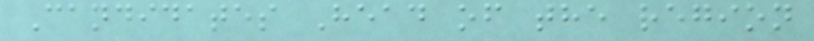Candidates Head of the region
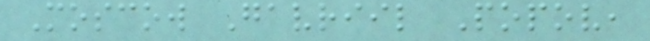Moscow Gavriil Popov,
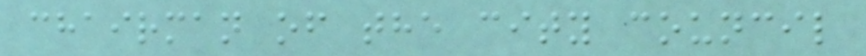chairman of the city council
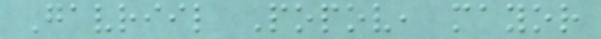Gavriil Popov, mayor
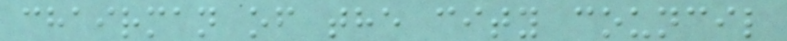chairman of the city council
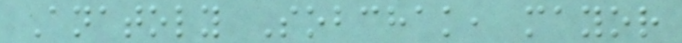Anatoly Sobchak, mayor
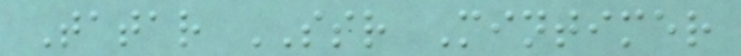Tatar SSR Mintimer
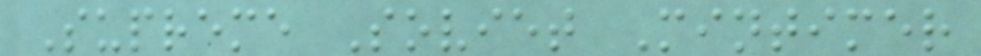Supreme Soviet Mintimer
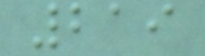219
